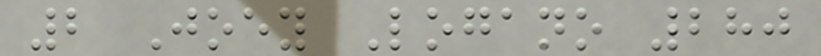2 Joey Logano 280
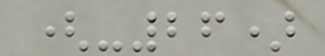(-26)
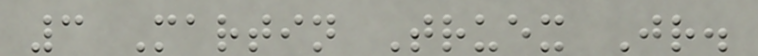3 Martin Truex Jr.
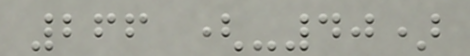266 (-40)
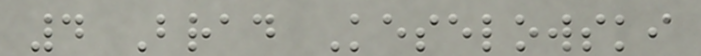4 Brad Keselowski
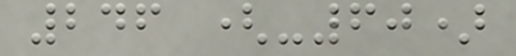246 (-60)
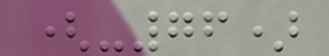(-76)
